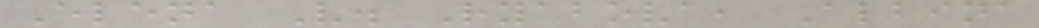Elena V. Ryabova, Albina
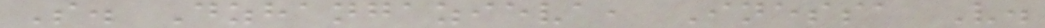S. Dzhangazieva, Inessa V.
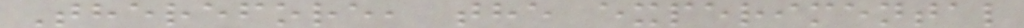Therefore, the experimental
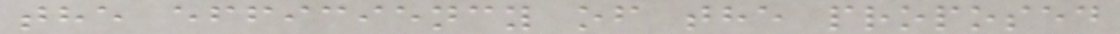the efficiency of the proposed
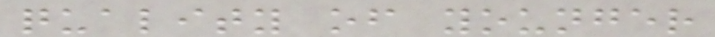quality of younger
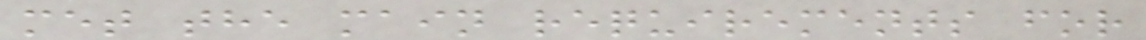met the main requirements for
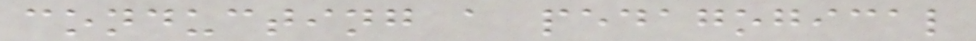conducting a pedagogical
